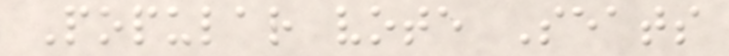Popular vote Seats
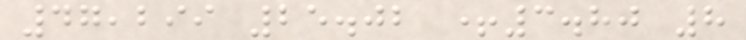47,299 25.02 +3.80 8
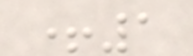+1
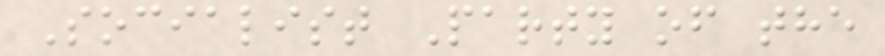Socialist Party of the
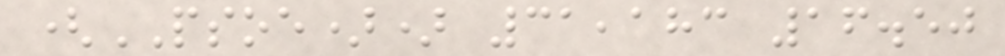(PSOE)) 31,183 16.50
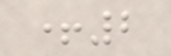+2
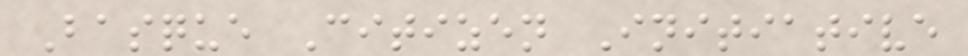Basque Citizen Initiative
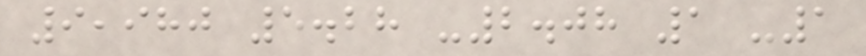9,980 5.28 -2.08 1 -1
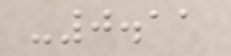-0.11
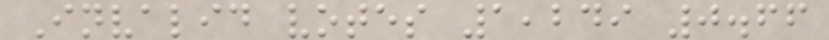Invalid votes 1,249 0.66
